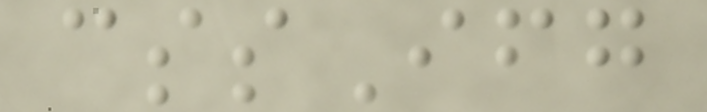cssIfg
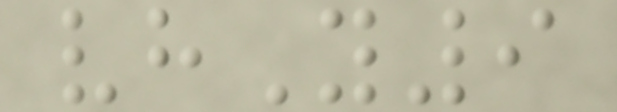vhY9
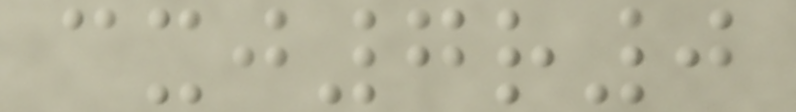cxj7r0
